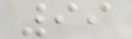99
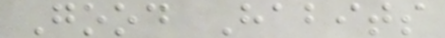Good Habits
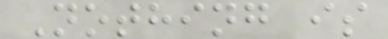Nothing is
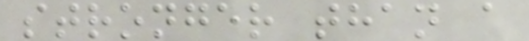stronger than a
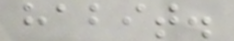habit.
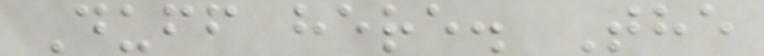Duff here. The
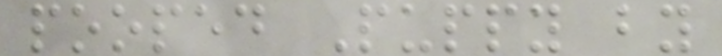pooped Puppy by
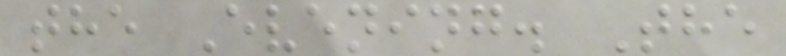the Evening. The
